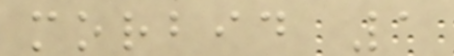morbid 1
